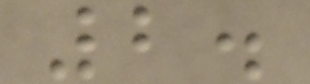2.
